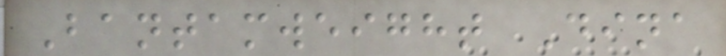Bantamweight Dina
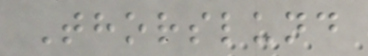Thorslund
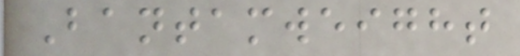Bantamweight
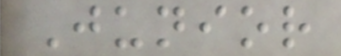Junior
